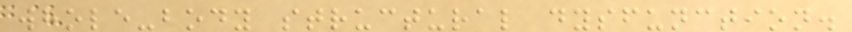whole-body structural dysfunction.
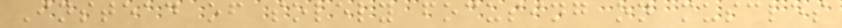Instead of solely focusing on muscles
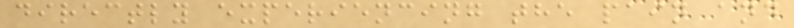directly experiencing the pain and
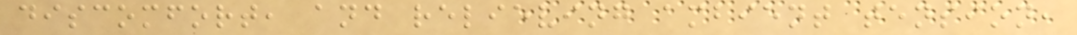discomfort, and relieving ambient tension,
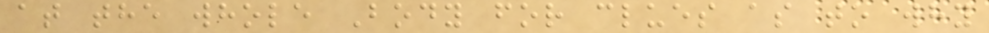at the whole Body for clues as to why
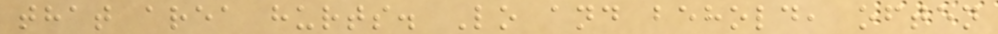that area hurts. Lo and behold, often
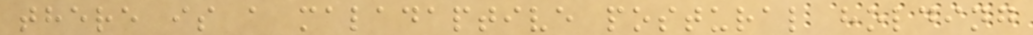there is a maladaptive postural holding
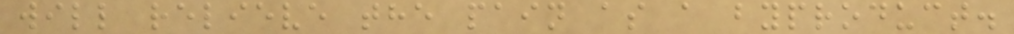will relieve the pain as a byproduct.
